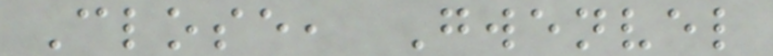Close, Gwenvel
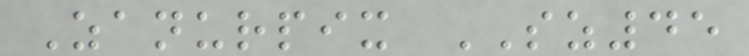Zanurpix SZ45
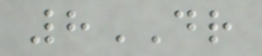8DR
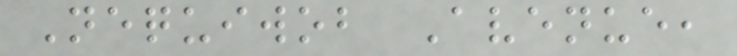Nequiwob Avenue,
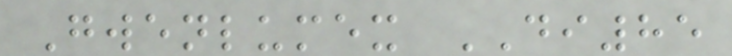Gwenlumex DI85
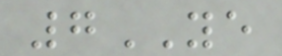7YE
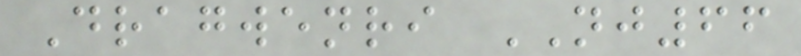Dragwenri NJ66
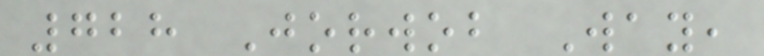728 Jorwob Way,
